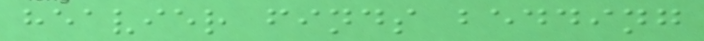heavier finds bedding
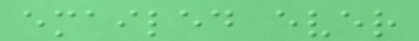emailed ever
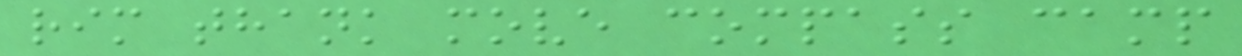rim thank move compass camp
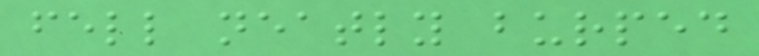fell neatly burped
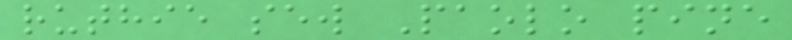ruthie sew Paolo pine
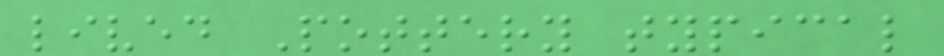lived Pottery typical
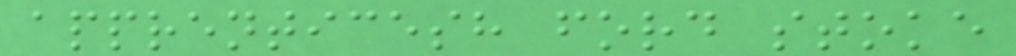apprenticesh ford stoke
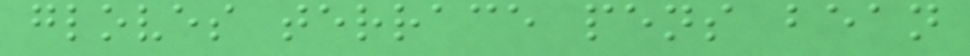gloves terrace pens bean
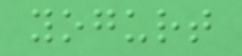yogurt
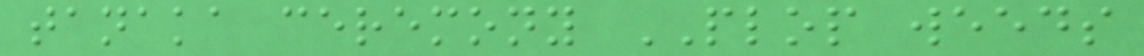tanaka ceremony PLOP weeds
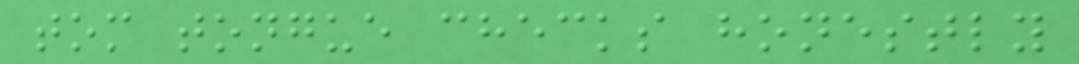tom tongue checks honestly
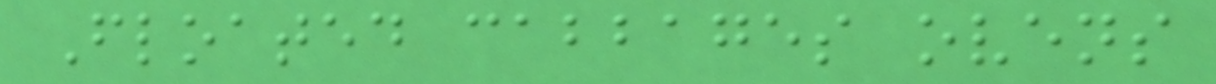Floated cabbages ovens
